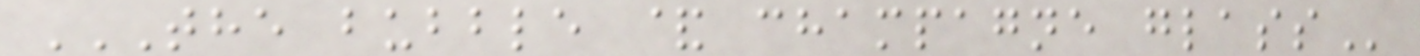THE BUBBLE & CHAMPAGNE GLASS
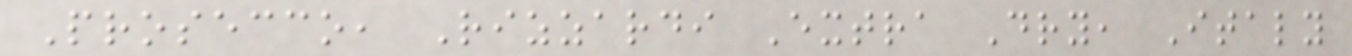Prosecco, Rizzardi Extra Dry, Italy
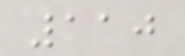110
